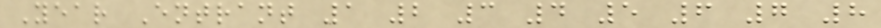Year Entrant 1 2 3 4 5 6 7 8
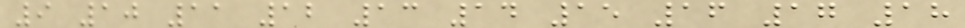9 10 11 12 13 14 15 16 17 18
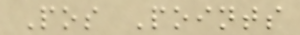Pos Points
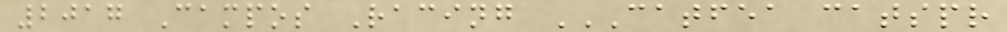2017 Campos Racing CATFEA CATSPR
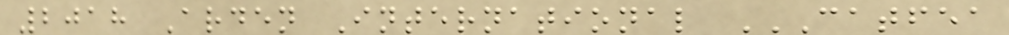2018 Arden International CATFEA
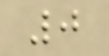0
